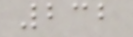232
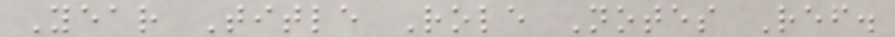Year Title Role Notes Ref.
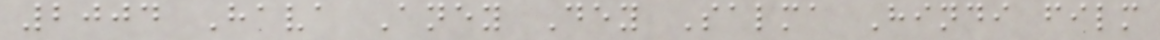2004 Hava Aney Dey Salma Hindi film
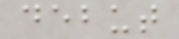debut
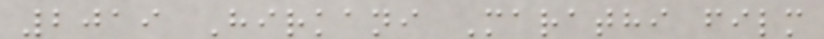2019 Hirkani Marathi film
